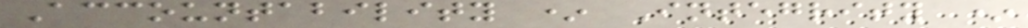Accountability * Integrity *
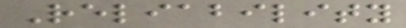Reliability
